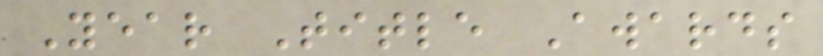Year Title Awards
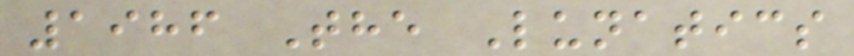1986 The Lunatics
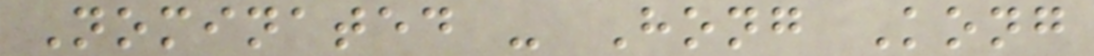Nominated - Hong Kong
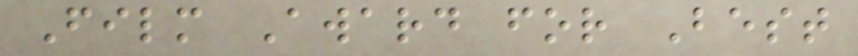Film Award for Best
